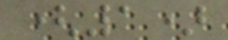(1)
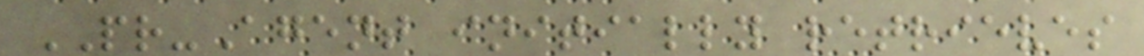PR-Agent initially retrieves
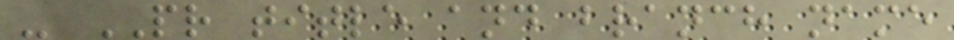- PR title and branch name
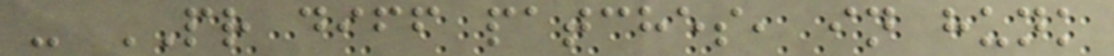- PR diff patches, in hunk
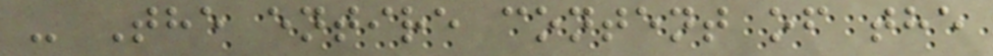- The entire content of the
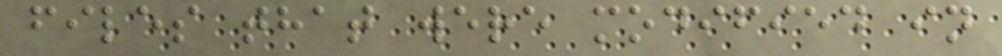files that were modified in
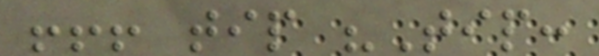!!! tip "Tip:
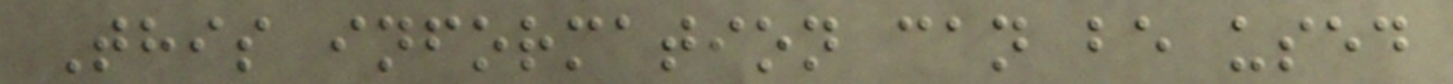This information can be used
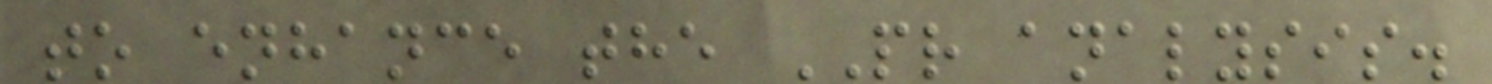to enhance the PR analysis.
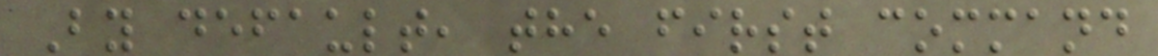By default, the first command
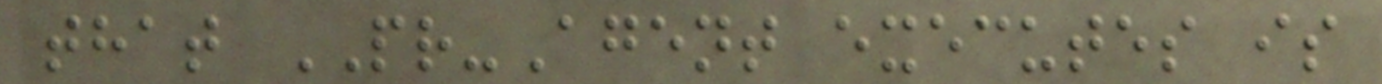that PR-Agent executes is
